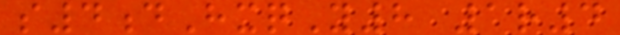s4dHxqY8 1r4
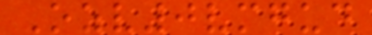Ozv0vmgud
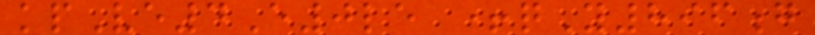kpVe4E0le +qY896g
